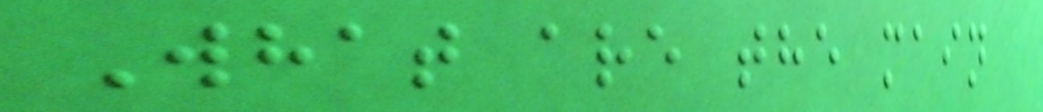What are the main
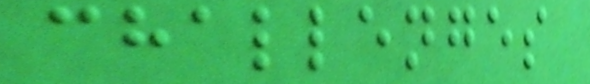challenges
